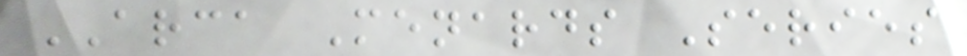ARCA Menards Series
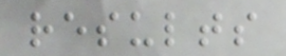results
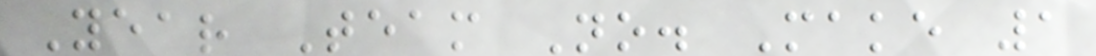Year Team No. Make 1
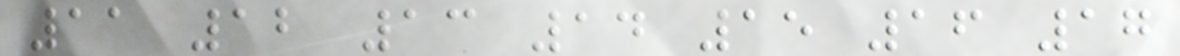11 12 13 14 15 16 17
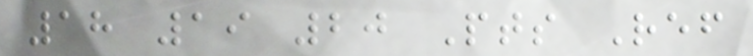18 19 20 Pts Ref
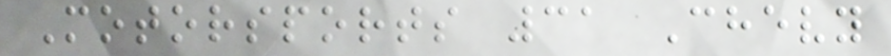Motorsports 31 Chevy
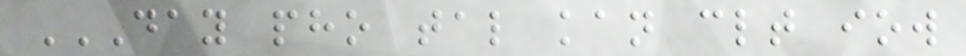DAY PHO TAL KAN CLT IOW
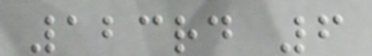123rd 6
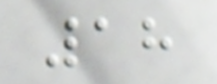18
